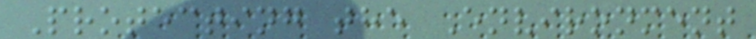Protecting the Environment
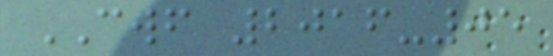CWF 2016-05
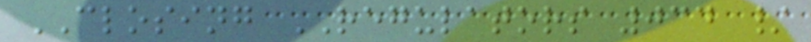CLOSING REGULATORS 034 /
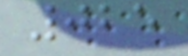025
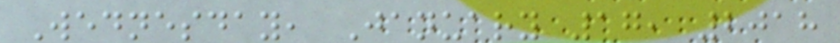Wednesday, January 17, 2018
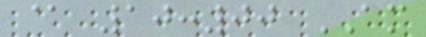@ 10:00 AM
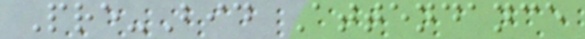Pre-Bid Attendance
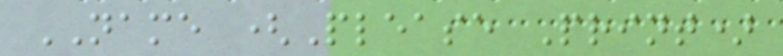NAME (Please Print)
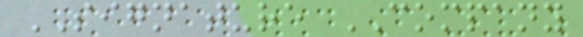SIGNATURE COMPANY
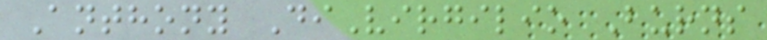Anthony DiVirgilio Burns
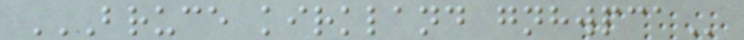BRUCE KIRKLAND GNHWPCA
